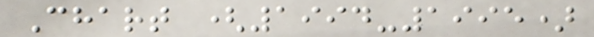Chart (1994-1995)
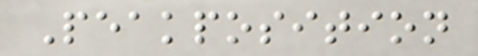Peakposition
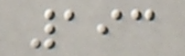193
